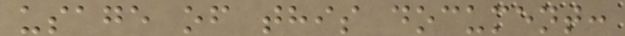usage of this document:
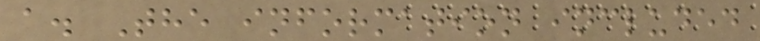a. The information included
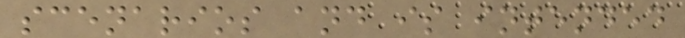scenarios and is intended
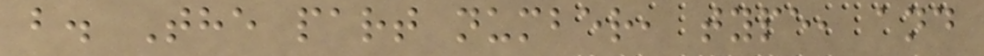b. The part number, type, and
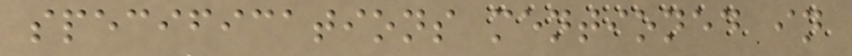specifications mentioned in
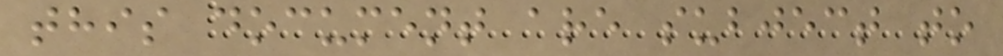this document are subject to
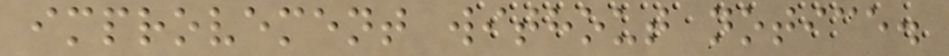improvement without notice.
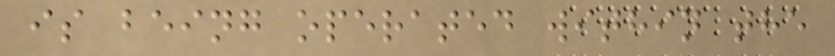is being operated within the
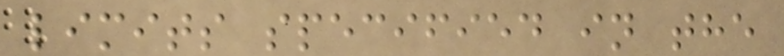limits specified in the
